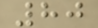80
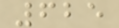625
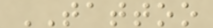TATTOO
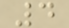4
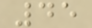45
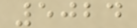5024
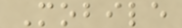Mobile
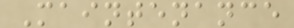Maintenance
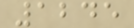1245
